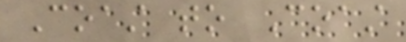Coast to Coast
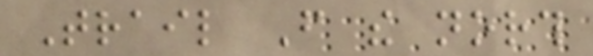Trail From the north
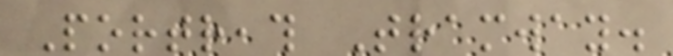Portreath Tramway.
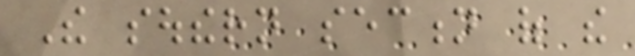The southern section of the
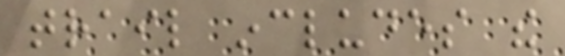trail includes the
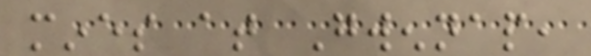mines at Gwennap,
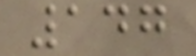147
